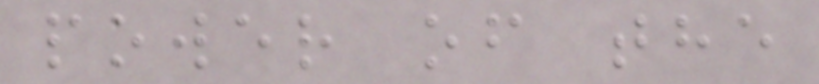power of the
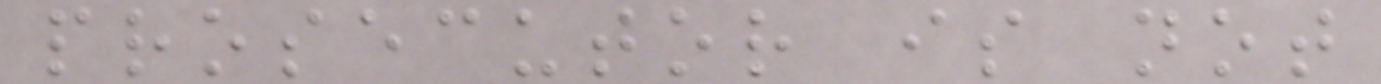prosecutor is not
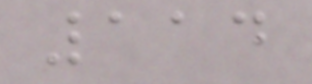114
